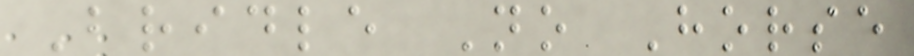Bridle No Horse
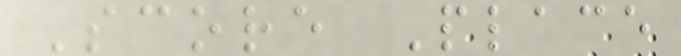Score Place
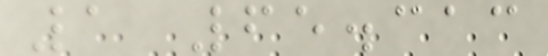1 65.313
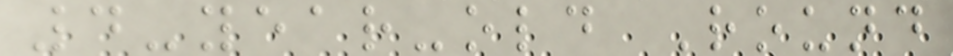4-year-old Round
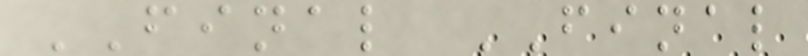FINAL FINAL
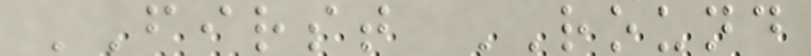FIRST ROUND
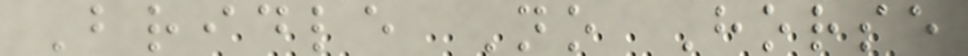Bridle No Horse
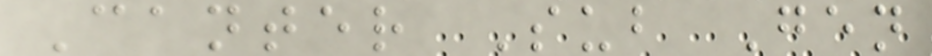Canter Sub Gen
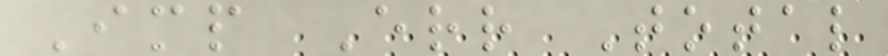Imp Err Total
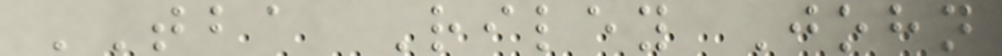TBA Riley John
